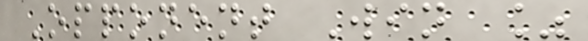Opponent Win %
